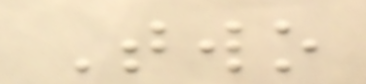Two
